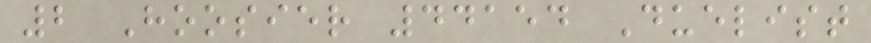2 Hoosier 44154 Duelist
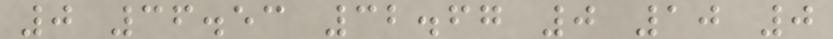0 36.53 32.67 0 10 0
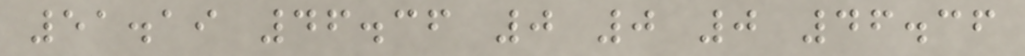51.19 46.36 0 0 0 46.36
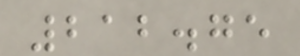212.75
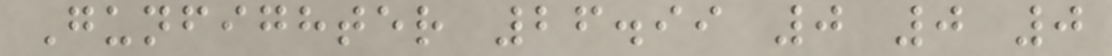Gunfighter 26.99 0 0 0
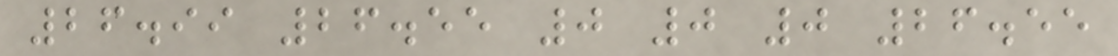26.99 26.55 0 0 0 26.55
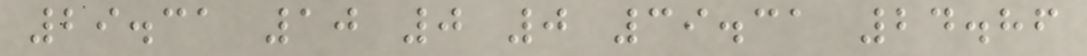29.31 10 0 0 39.31 24.86
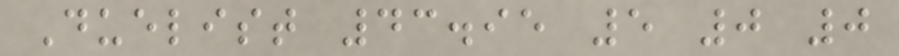Duelist 43.95 5 0 0
